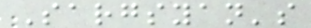Sargsyan's
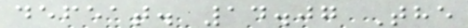defeat. 14.07 The
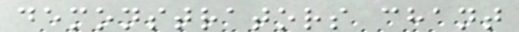demonstrators chant
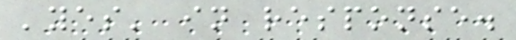'yes' in response.
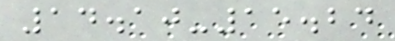14.10-15.24
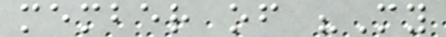member of "My
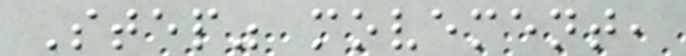Step" movement,
